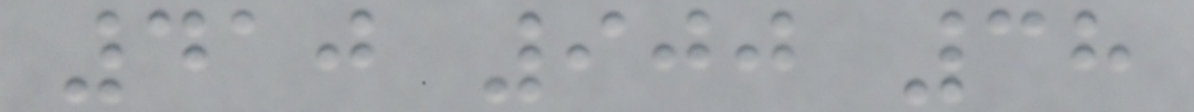410 900 38
